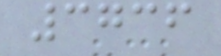3736
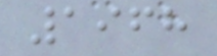1968
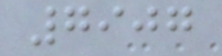7907
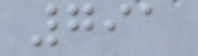791
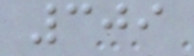309
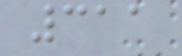311
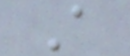A
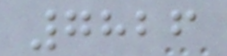7826
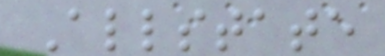Allstate
